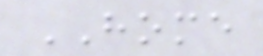HOME
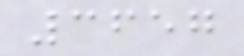3657
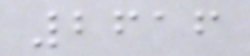2616
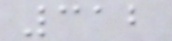312
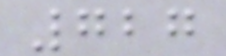727
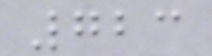723
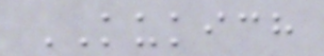KUKICH
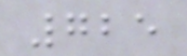725
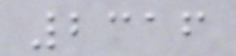2316
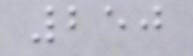250
